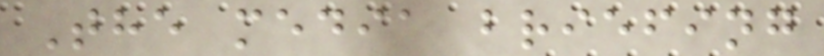The media briefing
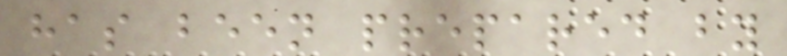has been prepared by
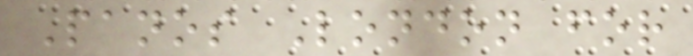Panos London for
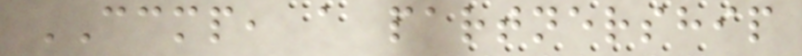CCMP, a partnership
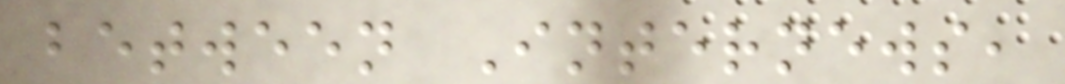between Internews,
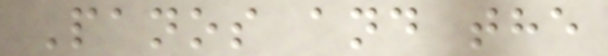Panos and the
